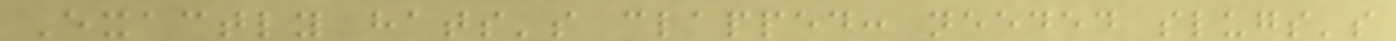Exactly hats's clapped: needed slugs's
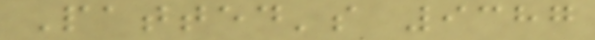Patted's 9387
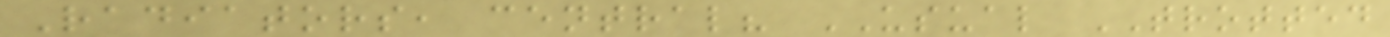Radiators, central? USUAL TROTTED
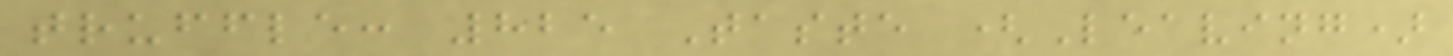truffle: 825 Taste (Leaving)
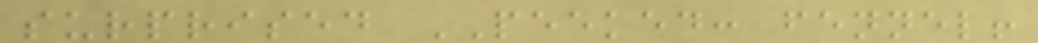surprised PEEKED: fennel!
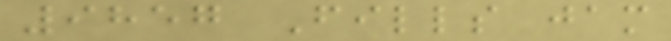9857 Fills jam
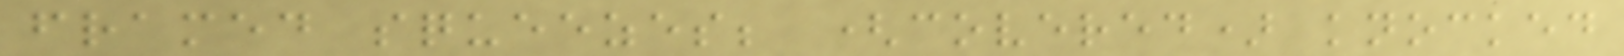framed squeezes; (covered) knocked
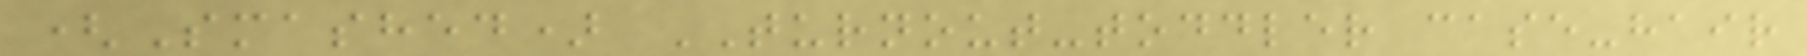(Smashed) TURNOUT-toddler case-hair
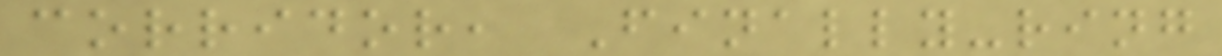corridor, Finally-ring
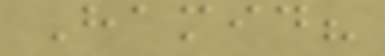Hamid?
